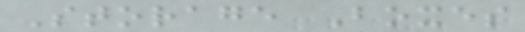Storage Boxes
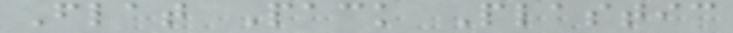Flat Pack Plastic
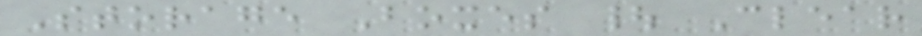Storage Boxes | Clear
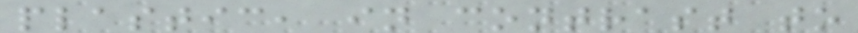plastic, in contrast to
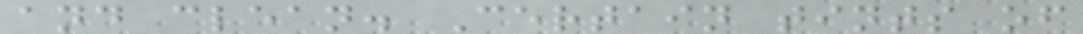and clean. Certain tints of
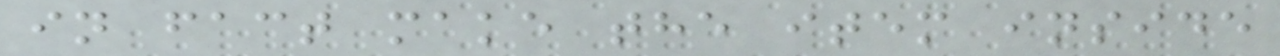in fact make the item inside
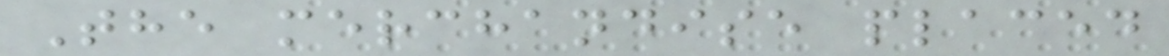The merchandise placed
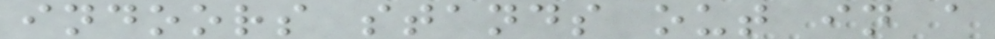indoors stands out in a
